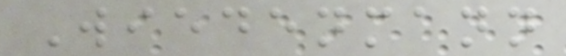Wiedenmann
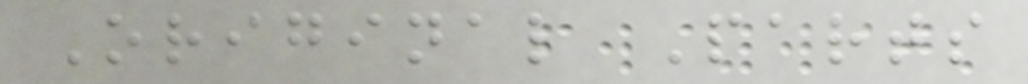Original Parts
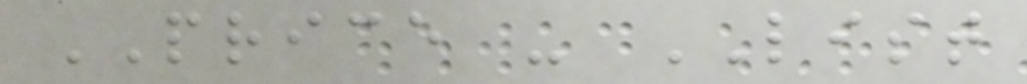PRICE - LIST
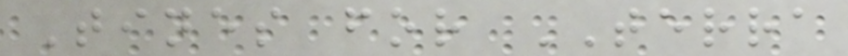Tines for TERRA
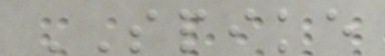SPIKE
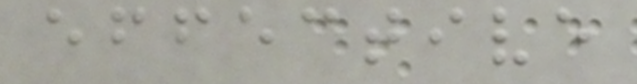effective
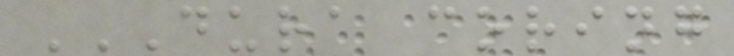DURA CORING
